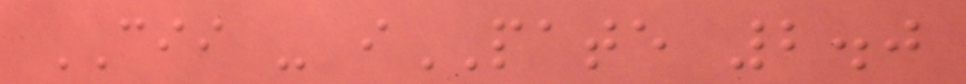CII - iPATE 2.0
